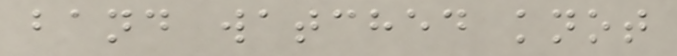band watched knot
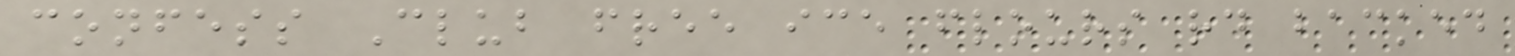confess Club free ice flours rd backed
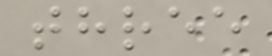three
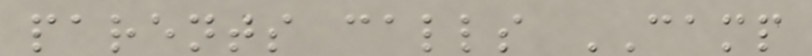parents calls CAMP
